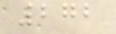272
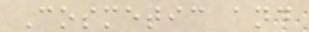Cosmetic and
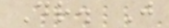Dr. J
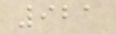921
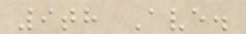9th Ave.
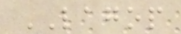LAGOP
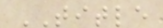TITLE
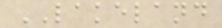LAKELAND
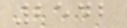2542
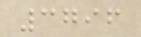3796
